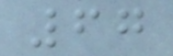67
